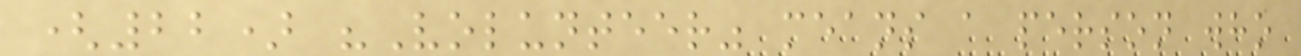(22) "Volunteer" means a person who
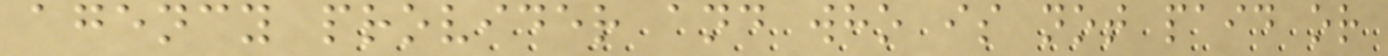agency provider and who is not paid or
